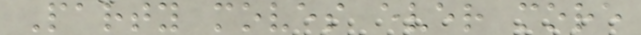Party moves ever more
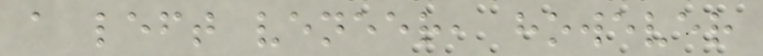a left veneer, however
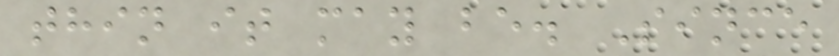thin it may be. Since
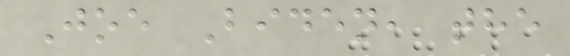Joe Biden, the
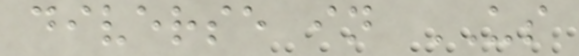diverse in US
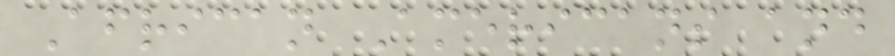African Americans and
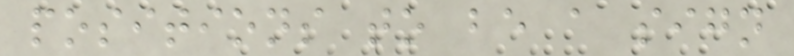positions to be a sign
